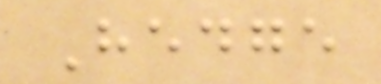Hedge
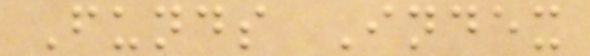Funds Index
